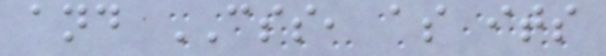and CSS, as its
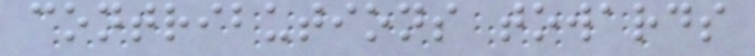contributions towards
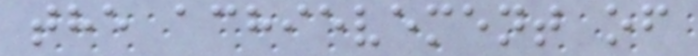the achievement of
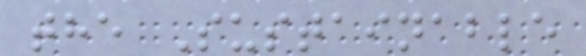the Sustainable
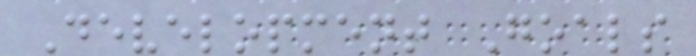Development Goals
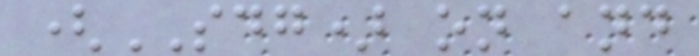(SDG) on and
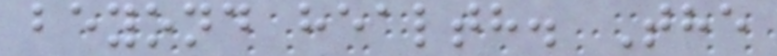beyond health. The
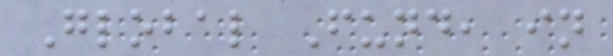Global Fund, in
